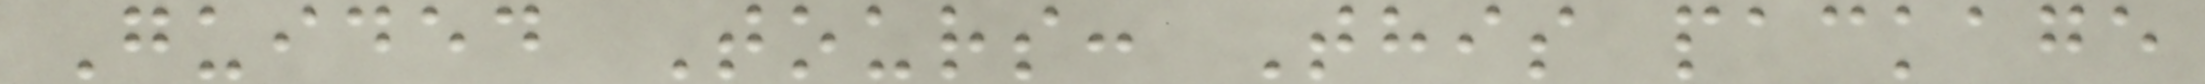Guided Tours: This package
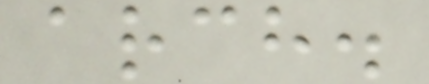arch.
